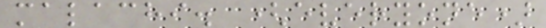malachi. (everyone)
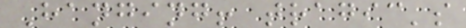Hanging! tragic's
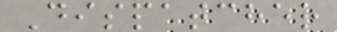Dispatcher
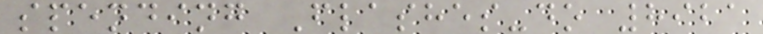spending Flashes-do 8921
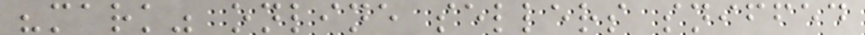"mark" online sellers sniffed
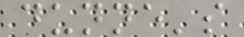dunne's
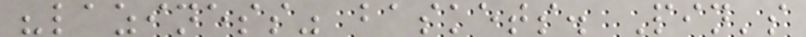"laziness" baskets. Pin's
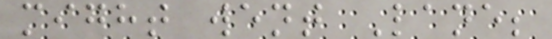might went Lane;
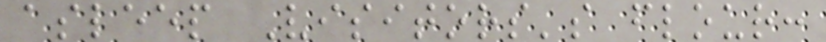asleep Visitors's flour:
